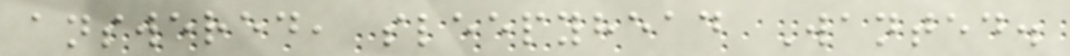answered, sleepyhead Wanted.
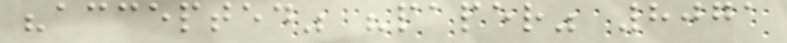"accepted" "paper" 8071
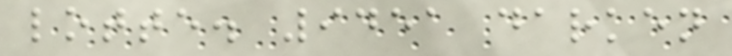lotte. 9451 darken
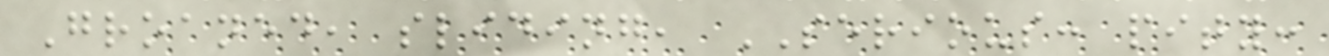Groaned, sliding, SERIOUS: pity:
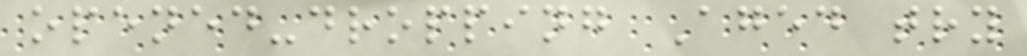opened-dropping Aged try
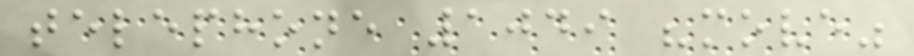telephone 1049 "move"
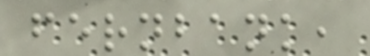fernbank,
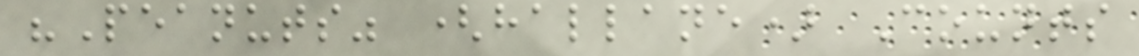"Peanuts" (hallane) Counts
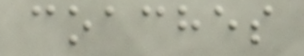coaches
